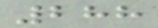288
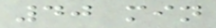40 min
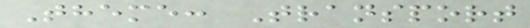Theme: Transport
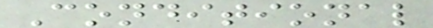Conditional
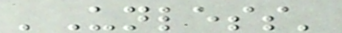'Unless'
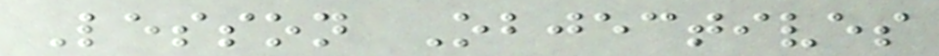Lesson Objectives
